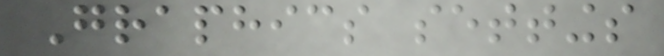Graphics settings
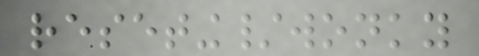reseting/wonky
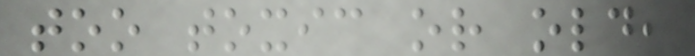too toxic or old,
